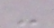-
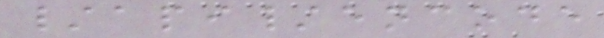/api/encode
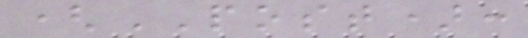(POST):
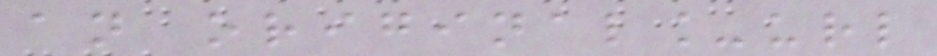an original_url
